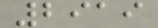2919
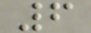6
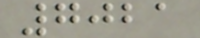7021
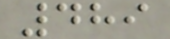489
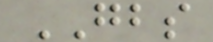GBS
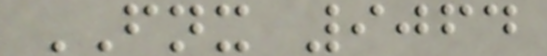FNX 9064
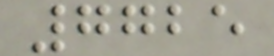7725
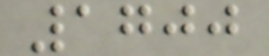1700
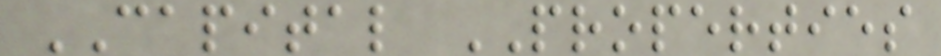CAPITAL PROPERTIES
